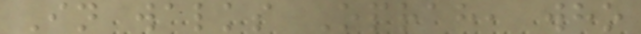In walks Oprah, who
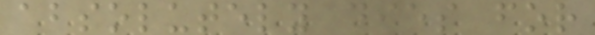absolutely dies for
